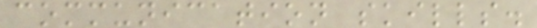communication skills.
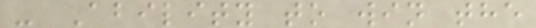- Ability to win the
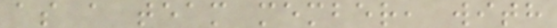as a team member, with
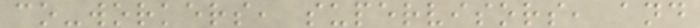co-workers, supervisors, and
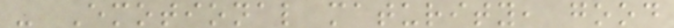- Emotional maturity, good
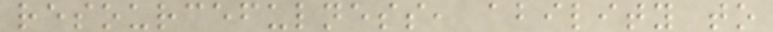resourcefulness, ability to
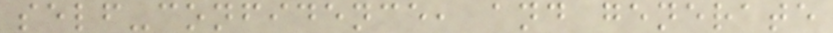self-confidence, and generate
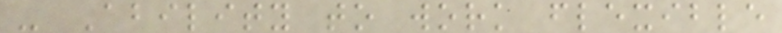- Ability to work flexible
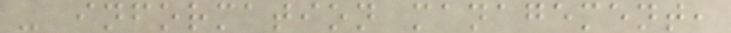- information management,
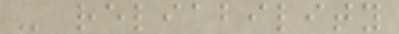- reliability
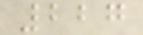227
